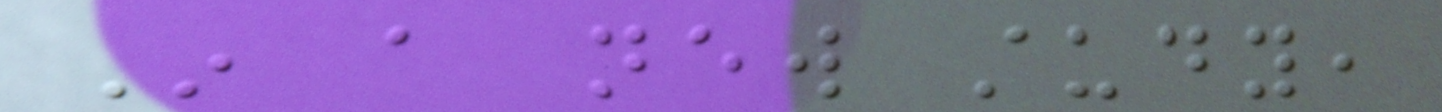In a new study,
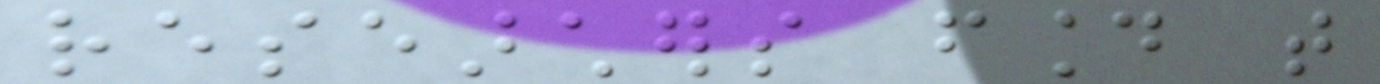researchers found that
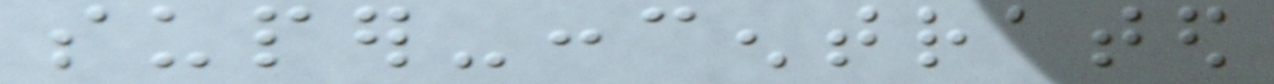super-concentrated
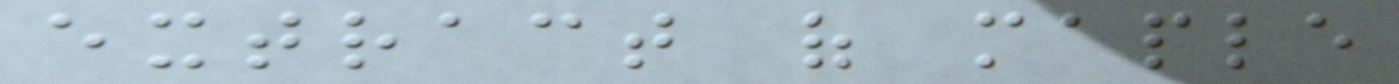extract of maple
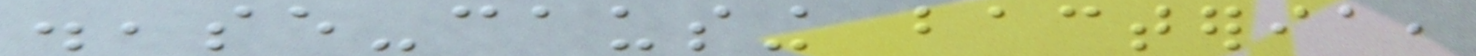disease-causing bacteria,
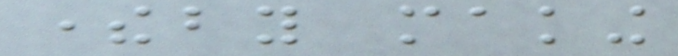thereby making
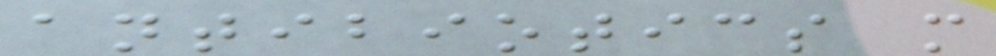antibiotics more
